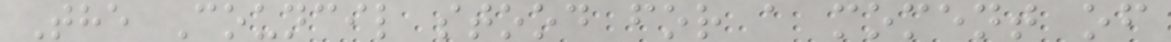The Council stood for a moment of
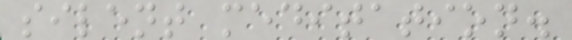silent meditation.
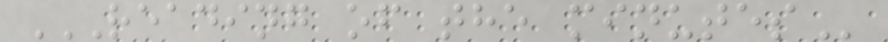READING OF THE MINUTES
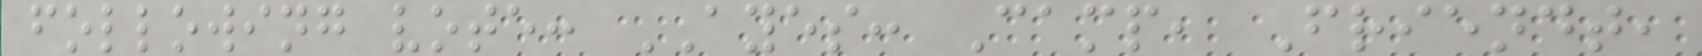following vote: AYES: Camp, Friendt,
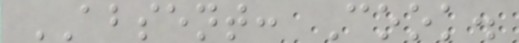ABSENT: Cook.
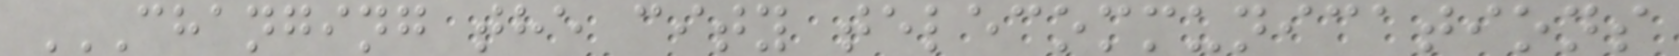CHANGING THE CITY TELECOMMUNICATIONS
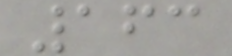163
